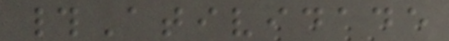#Atividade
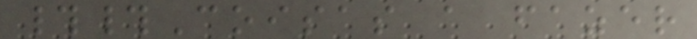##Coisas a fazer
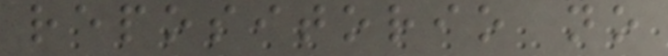repositorio no
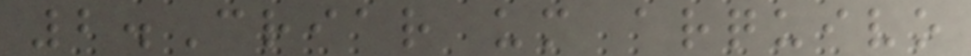2.Criar um arquivo
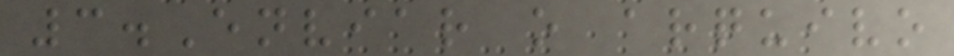3.Enviar o arquivo
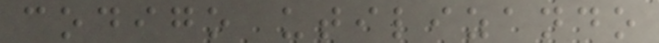codigo utilizando
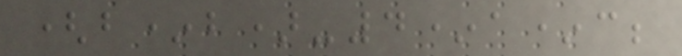(b*b)-4*a*c;
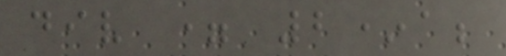div = 2*a;
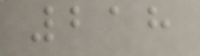218
